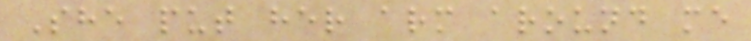She put her arm around me
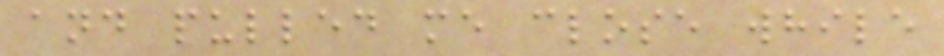and pulled me close while
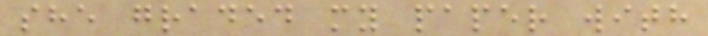she graded my paper with
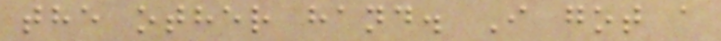the other hand. I got a
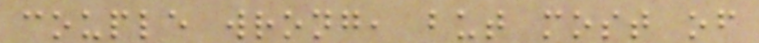couple wrong, but most of
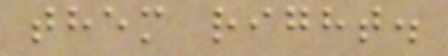them right.
